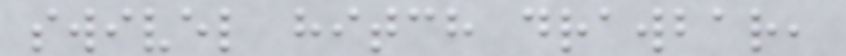swivel hitch drawbar,
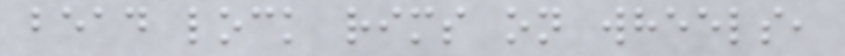bead lock rims on wheels,
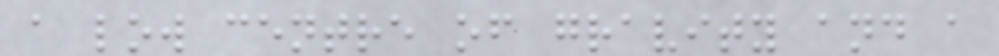a low centre of gravity and a
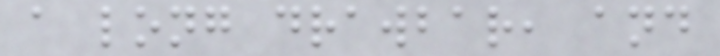a long drawbar, and
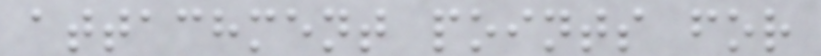attachment points for
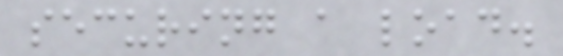securing a load.
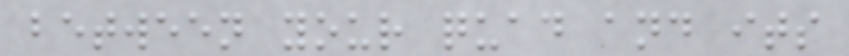between your quad and its
